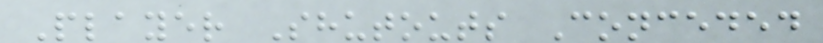Player Shutouts Conceded
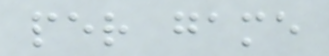per game
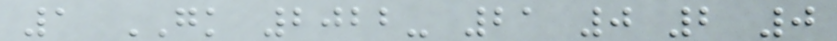1 GK 2022- 21 0 2 0
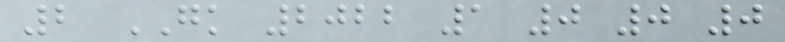2 GK 2022 1 0 0 0
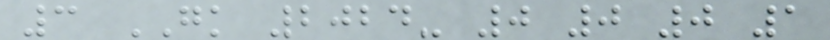3 GK 2024- 0 0 0 1
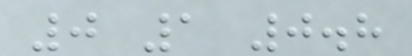0 1 0.8
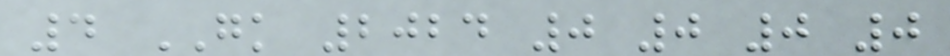4 GK 2024 0 0 0 0
